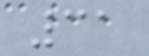31
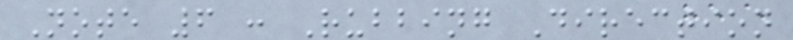Note 6 : Rubbing Direction
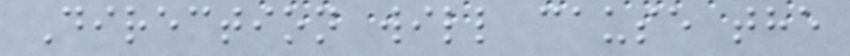Direction will cause the
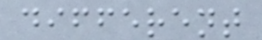different
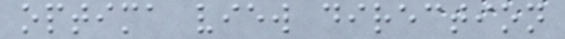optima view direction
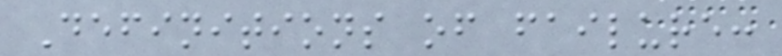Definitions of failure:
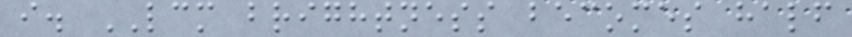i. LCM brightness becomes half
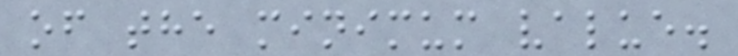of the minimum value.
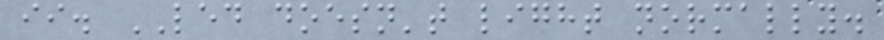ii. LED doesn't light normally.
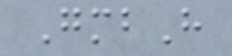GmbH
